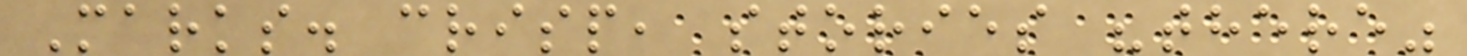Marks. crisp, stories "there"
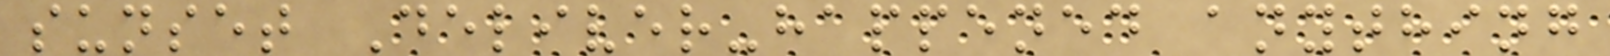sunset Deliver-happened anything
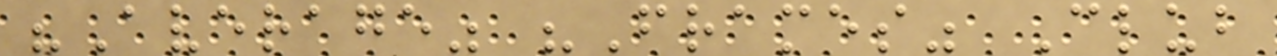"Average" "Frames" Club
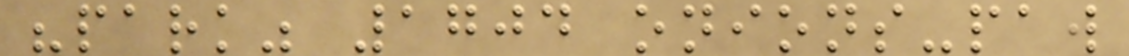"park" 1704 onions-paw
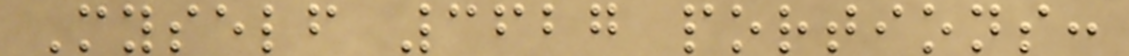Myself 3627 portions:
